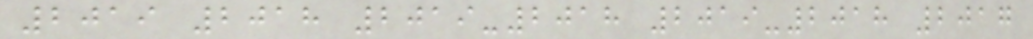2019 2018 2019-2018 2019-2018 2017
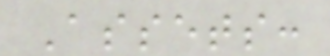Assets:
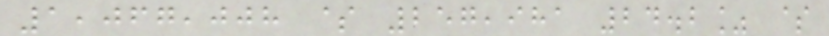1,067,008 $ 257,981 24.2% $
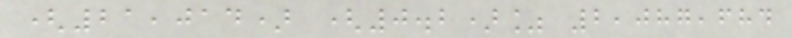(21,014) (0.2)% 2,087,684
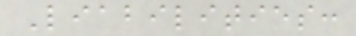Liabilities:
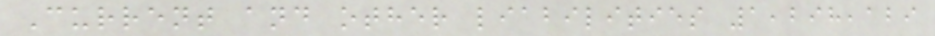Current and other liabilities 1,298,129
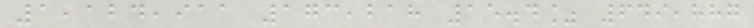1,124,911 173,218 15.4% 649,887
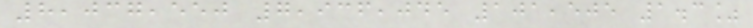8,037,550 7,936,045 101,505 1.3%
